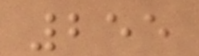255
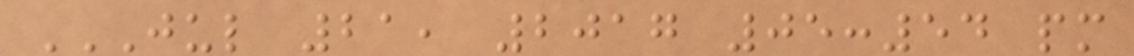JUL 21, 2017 05:54 PM
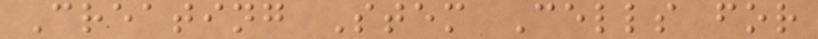Creating Stem Cells for
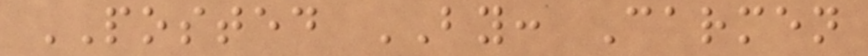POSTED BY: Carmen
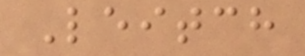Leitch
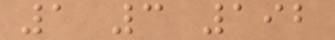1 3 192
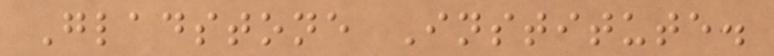Gladstone Institute.
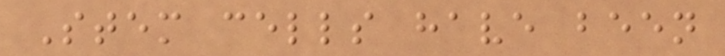Stem cells have been
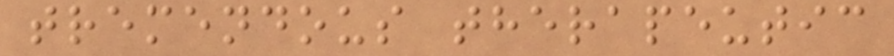tremendous therapeutic
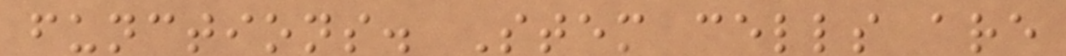functions. Stem cells are
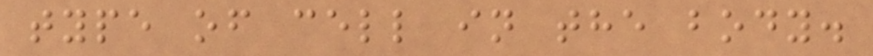type of cell in the body.
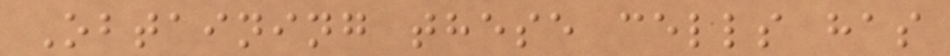Obtaining these cells has
